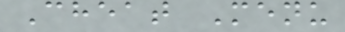Cheat Menu
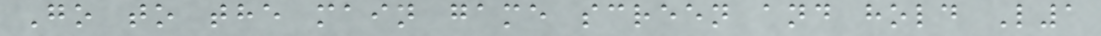Go to the main game screen and hold L1
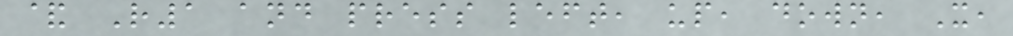& R1 and press left, up, down, X,
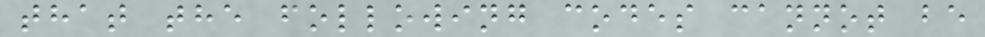that the following codes cannot be
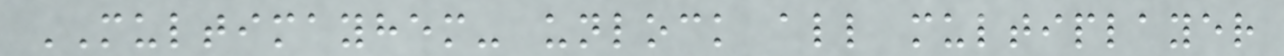MULTIMAYHEM- unlock all multiplayer
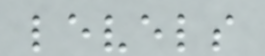levels
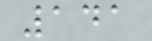141
